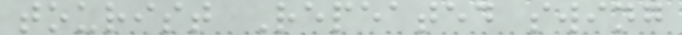tourist Repeated swing
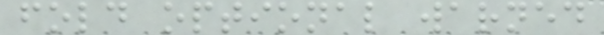fold optional warned
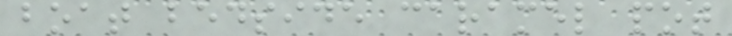boat bedside caramel pot
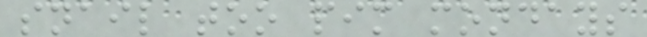snail too pim mondays
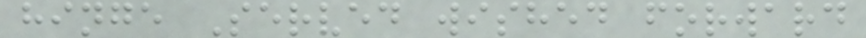hinge Served wished forward
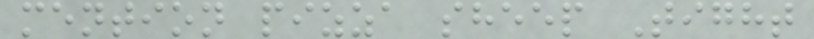mention pizza sheep Tight
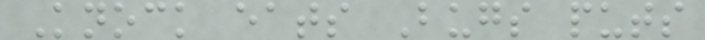Knock eats Bugs puts
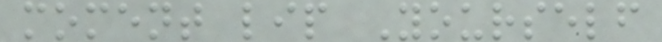moment lip Yourself
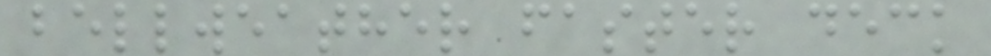bellweather faster deck
